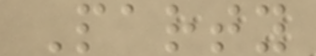Party
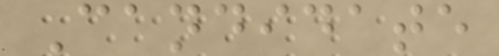Candidate
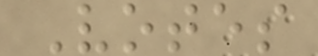Votes
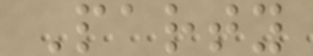Party
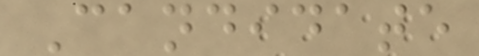Candidate
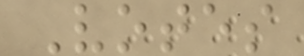Votes
